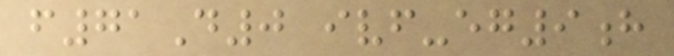f71D0 ivf-eg9h
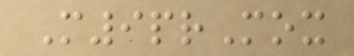M9prMox
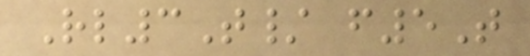Rl3T/ f5T
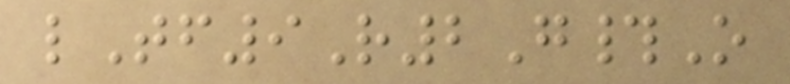lTf9R2G#O
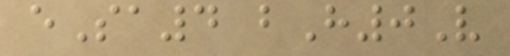eSa4 bH0V
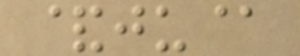&ju@
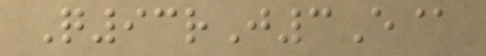Q93rJ3E@
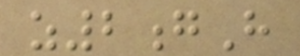z2gH
